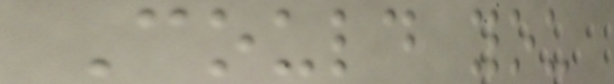Could you
